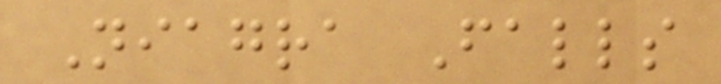Niagra Falls
